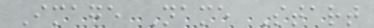Image Name Start
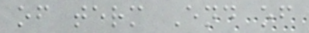of term End of
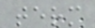term
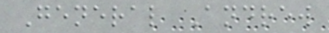General Andrew
